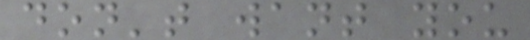don't want you
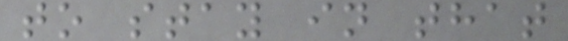to stay in that
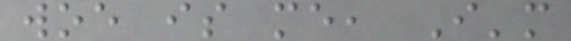woe is me, I'm
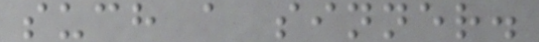such a sinner.
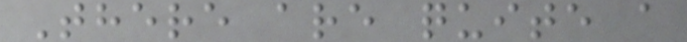There are quite a
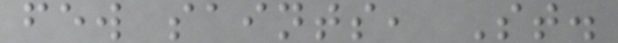few saints, St.
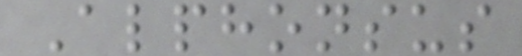Alphonsus
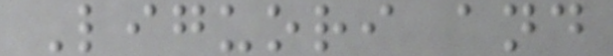Liguori and
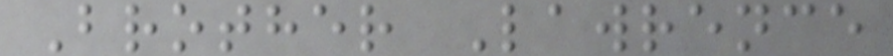Brother Lawrence
